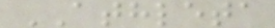ATHLETA
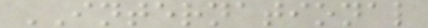INTERNATIONAL
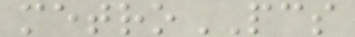metroPCS
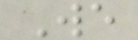We
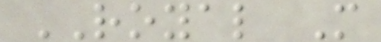ROYAL M
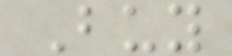Buy
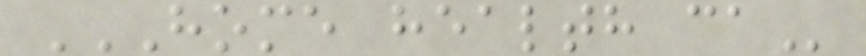HOME HEALTH CA
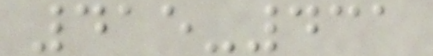415-431
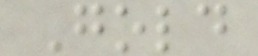Gold
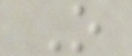O
